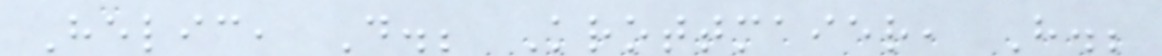Helic, D.; Krottmaier, H.;
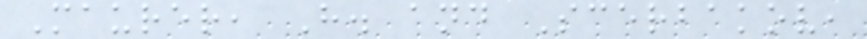Maurer, H. and Scerbakov,
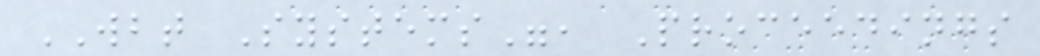WBT Systems", Proceedings
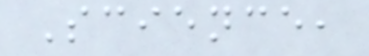Science,
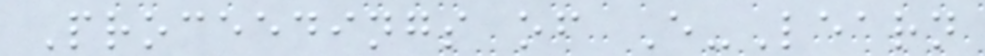Proceedings of E-Learn
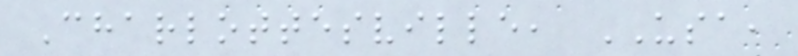Charlottesville, USA,
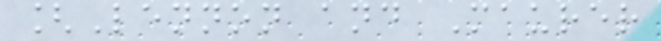[Lennon and Maurer
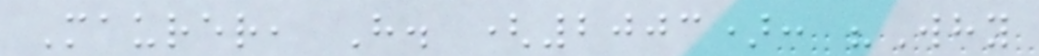Maurer, H. (2003): "Why
